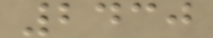2430
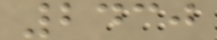2430
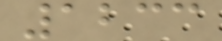1233
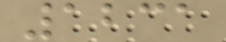1231
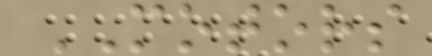MOTORS
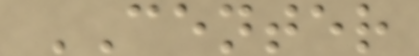CENTER
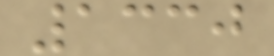1330
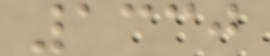1330
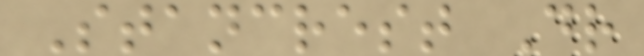Stancrest Dr
